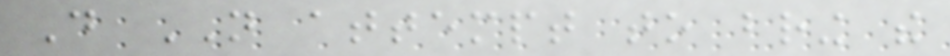Do NOT attempt to bring the
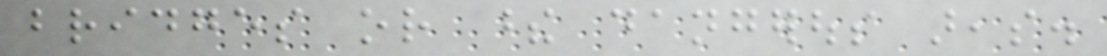bridges or these dangerous areas.
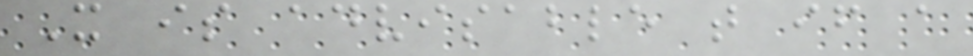It is advisable that if a
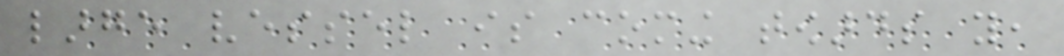large vessel is coming towards you,
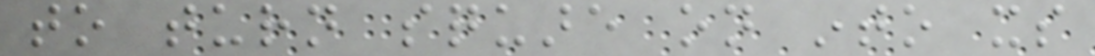to turn square on into its
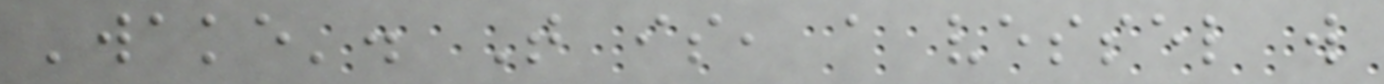'wake'. That is, a vessel will
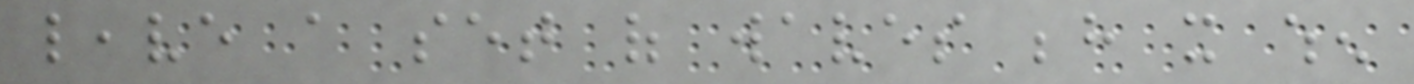leave a set of waves behind it when
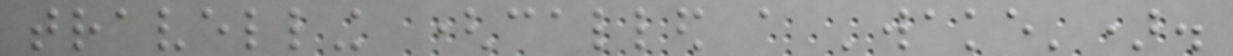travelling (called a 'wake').
